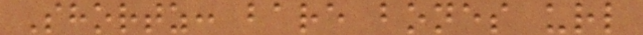Shortz: bare bones url
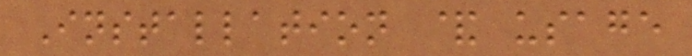Installation & usage
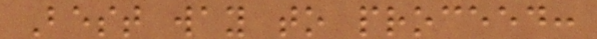Best way to proceed:
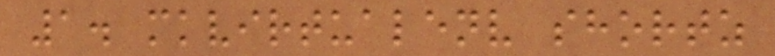1. mkvirtualenv shortz
